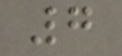7
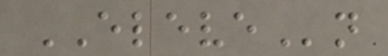ELEVEn
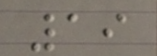19
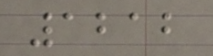1212
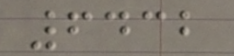6432
